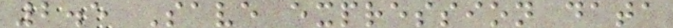2.5 Save expression data
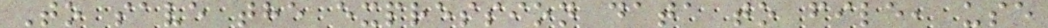To save the expression data to file, use
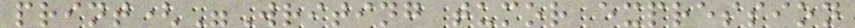print("Writing tumor expression
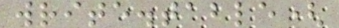write.table(
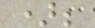);
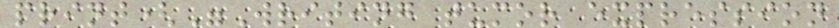print("Writing tumor expression
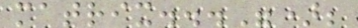matrix...");
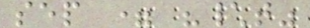sep = "\t"
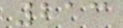213
